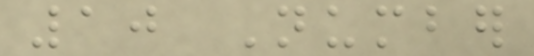10 Number
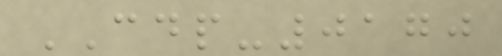CDP-0170
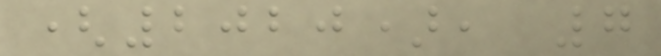(2020), 7
